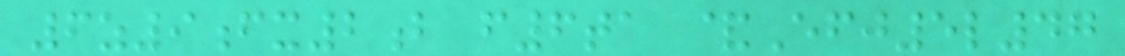6z9fx2b f6ta &Efj5l47
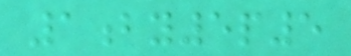1by5p5
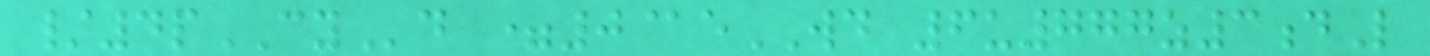/4pCYd =0@eWD 6u777z3dL
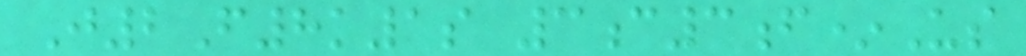J2F8k1s 3c3f*Us
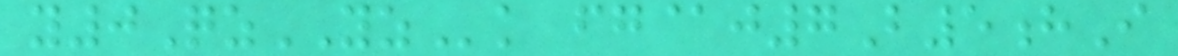y0QzYZk fg@j7B5hI
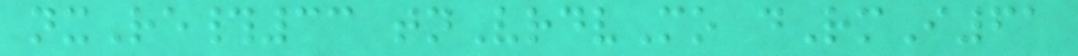nxRe#33 tnVrdvMo dRmI61
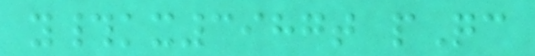y#kx3987t pQc
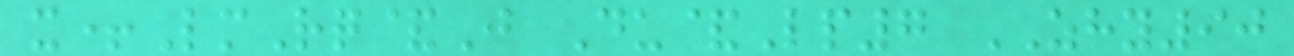x+LmRq&J Du&Lp7 ZHY90
